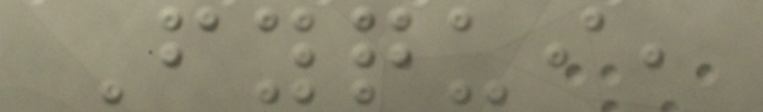Fyqui,
